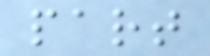part
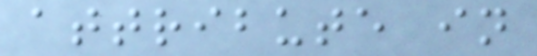attribute in
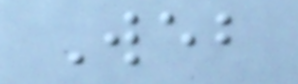Web
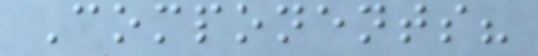Components?
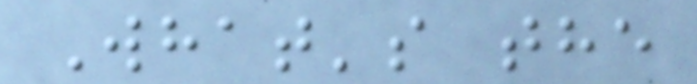What's the
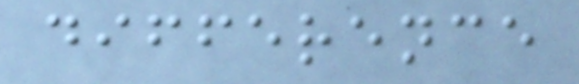difference
